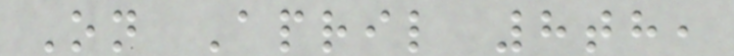On April 8th,
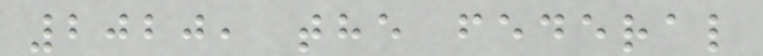2020, the federal
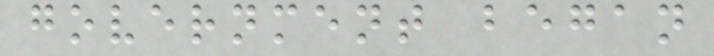government began
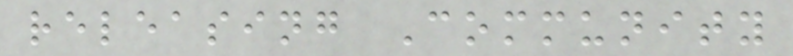releasing Community
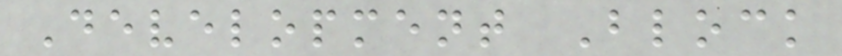Development Block
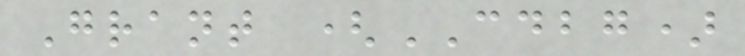Grant (CDBG)
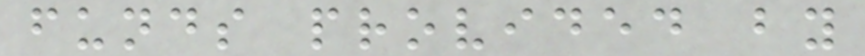funds provided by
